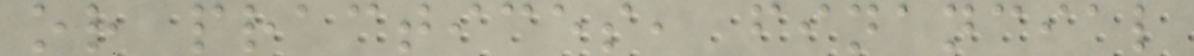or practices, financial
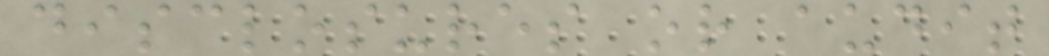disclosures or audit
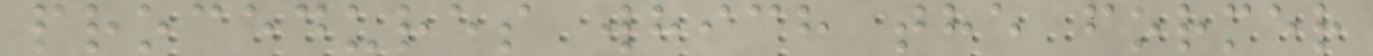procedures which the former
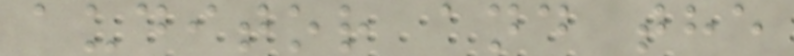auditor and the
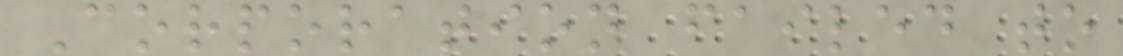Corporation failed to
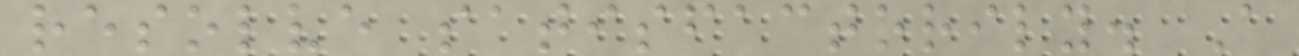resolve satisfactorily. A
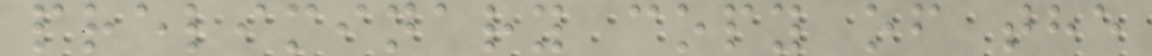preliminary copy of the
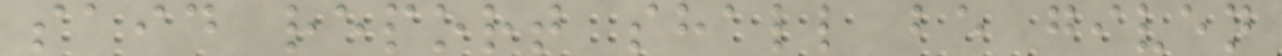said report shall be given
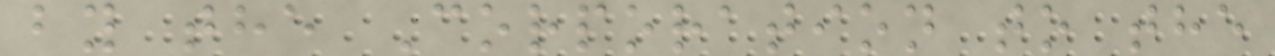by the Corporation to the
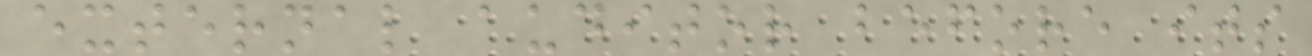external auditor before its
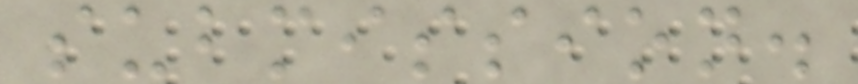submission.
